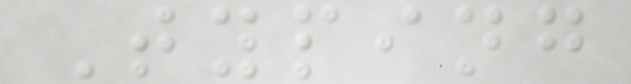Typing
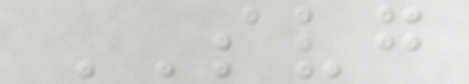SVG
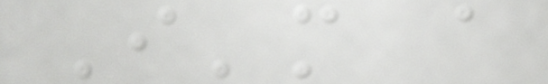I'm a
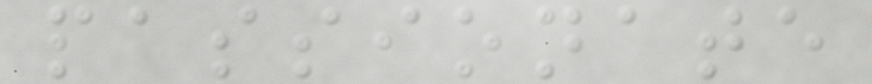passionate
